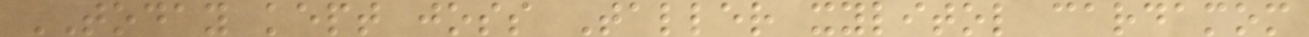TODAY kept joss Taller xylitol cardamom
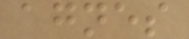agnes
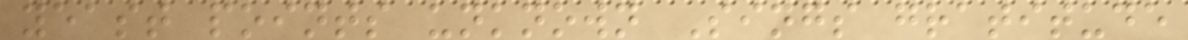yeast points unknown Sings gratitude
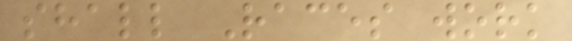shall Races work
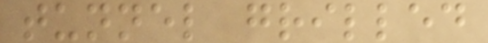tunnel grilled
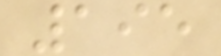195
